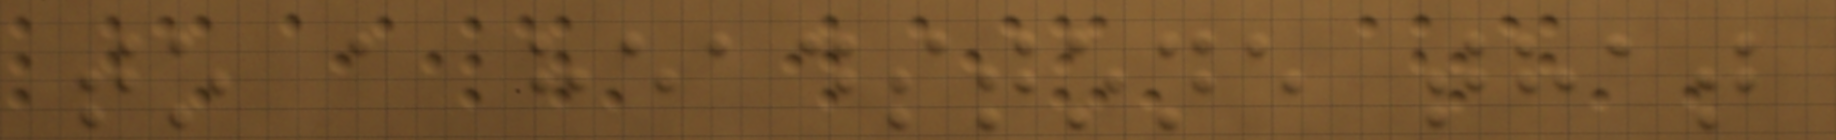to a headstone that
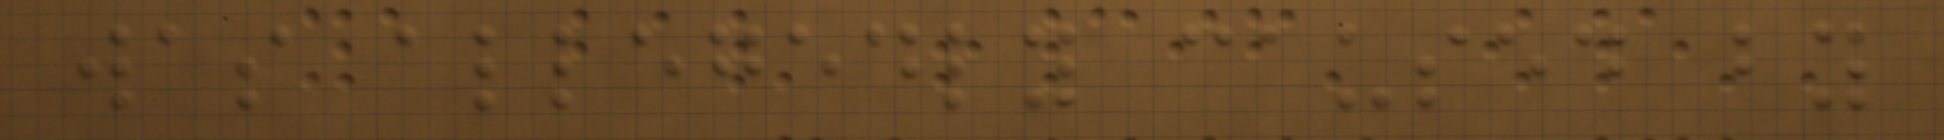was allegedly caused by
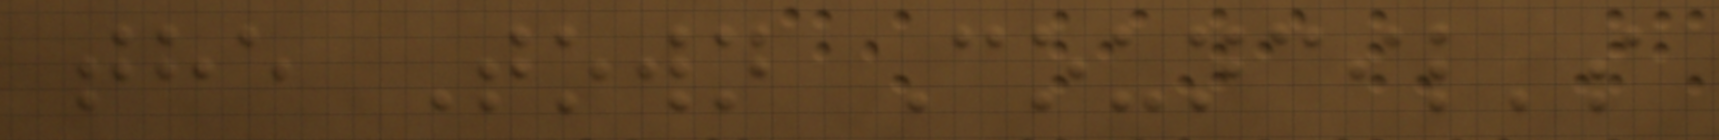the Town Council's
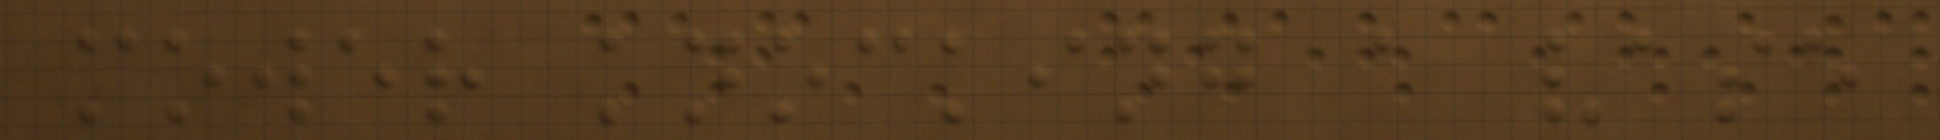mower knocking a vase
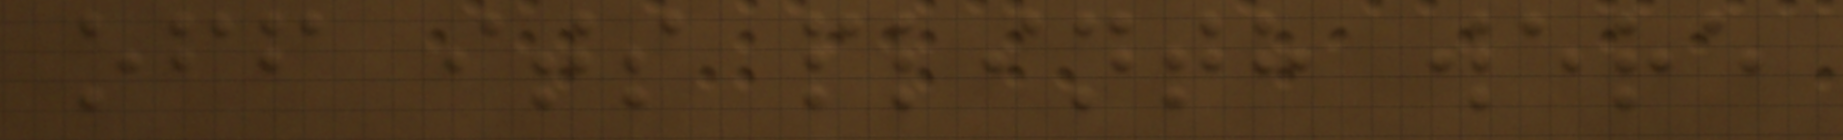off its plinth were
